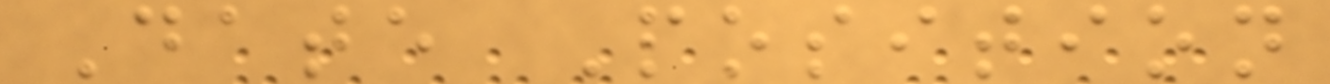Date Position
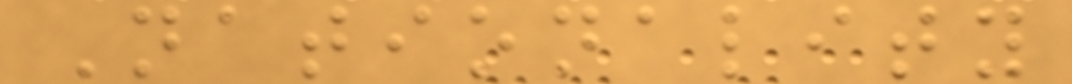Nationality
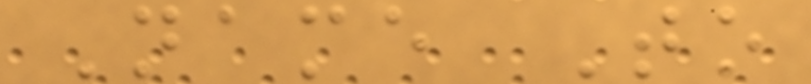Name To
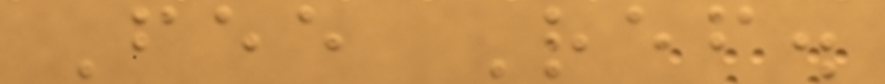Fee Ref.
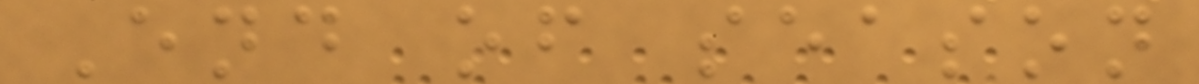End of season
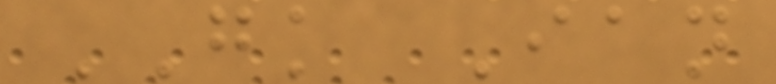GK Ian
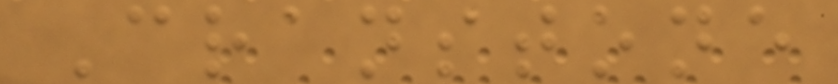Cranstone
